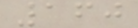160
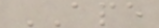APE
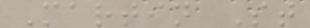Martin St
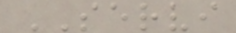SERVI
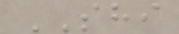SHI
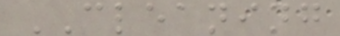CLEANING
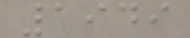1949
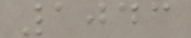1043
